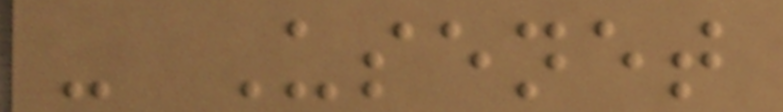- Usenet
